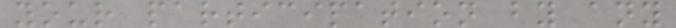your participation by any
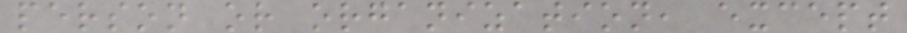person or organization, except
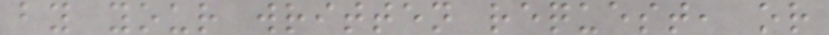by your written request, or
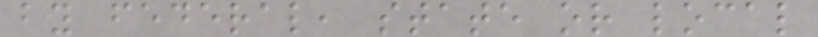by federal, state or local
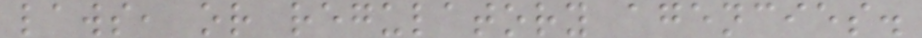laws, or regulatory agencies.
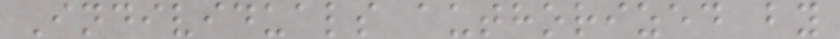Individuals authorized by
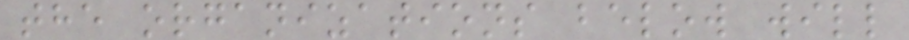the organizations below will
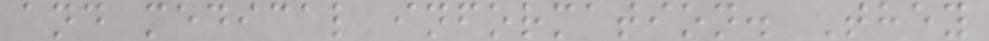and medical information. They
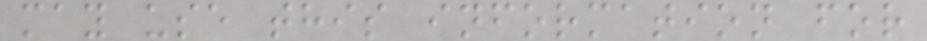may use this information for
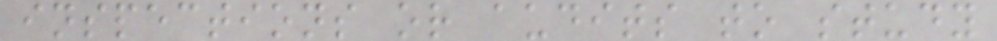inspections or audits to study
